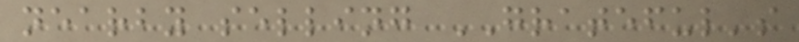nearby selling GRATEFUL's
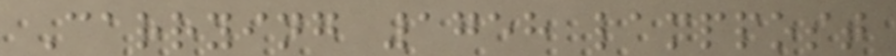Carrying 1758 lamppost
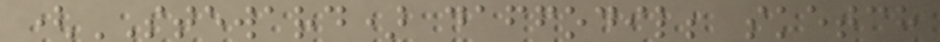(STEWARD) daffodil; sketch
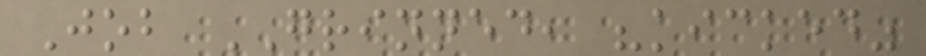Job GRINNED, "kicked"
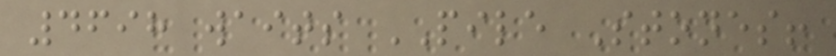4698 waits PILE Stones!
